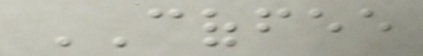COFFEE
